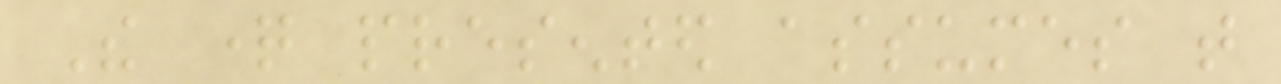The question presented assumes that
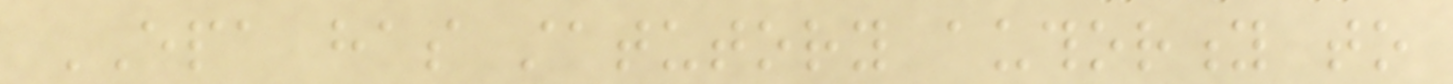EPA has statutory authority to
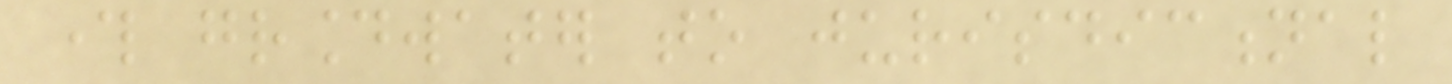through groundwater to jurisdictional
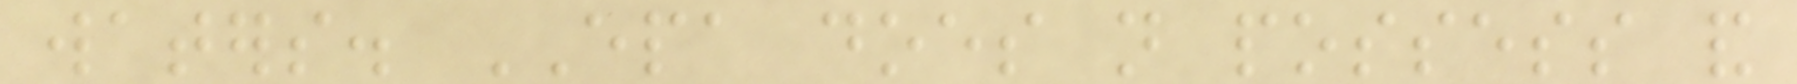waters. EPA does not possess and
